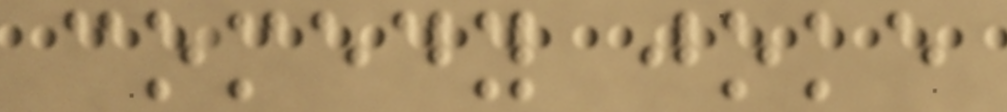comedy joke
